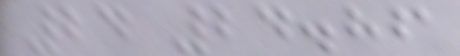24 24.86
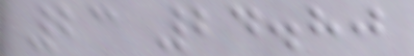23 24.80
